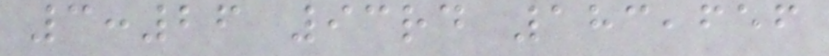3:26 93rd 183,656
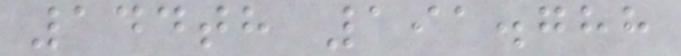144th 191.788
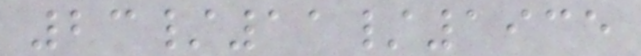23/11/1935
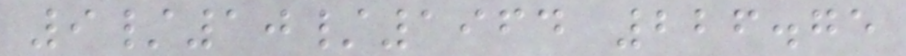9/10/1964 226.75
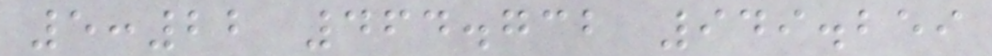5:22 464.732 949.259
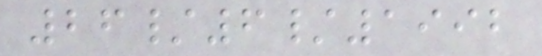26/6/1992
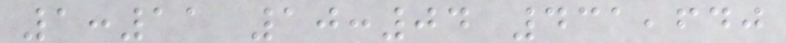1:11 10:04 431,640
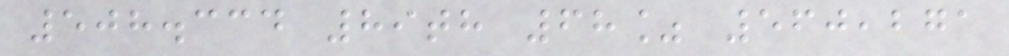508.334 89th 68% 560,271
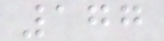177
